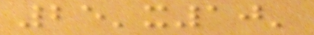25'x10'
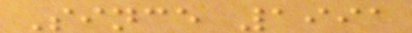Since 1991
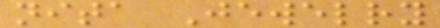nita Jewelry
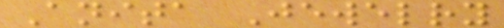Anita Jewelry
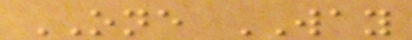ONE WAY
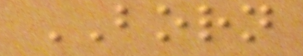BORN
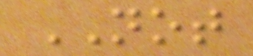NOT
